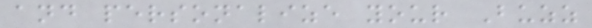and personalize your Buzz
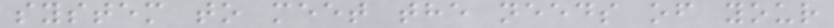system to meet the needs of your
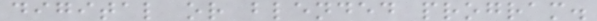digital or blended program.
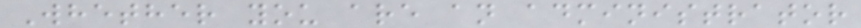Whether you are an administrator
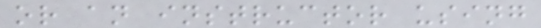or an instructor using
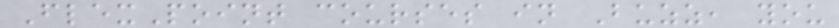FlexPoint courses in Buzz, you
